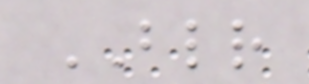BLR
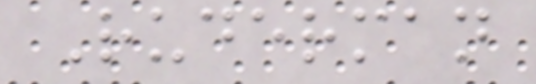Ruderman
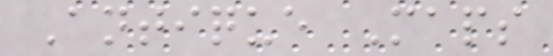Antique Maps
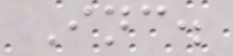Inc.
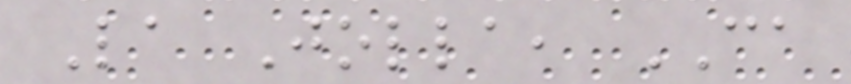La Jolla, CA
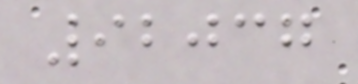92037
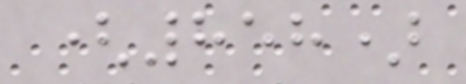(858)
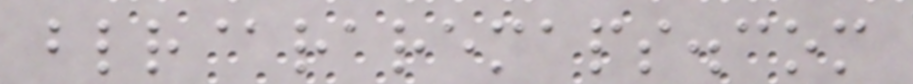blr@raremaps.com
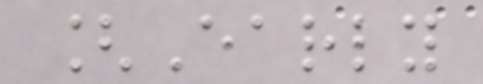[Early
